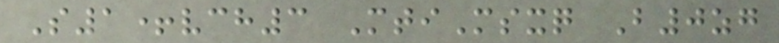S1+vch3 MtiMsxq B0zg
